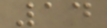14
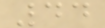44
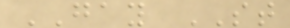GAY ST
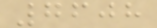7608
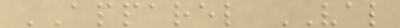APPAREL VAL
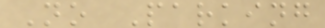No Parking
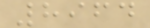8964
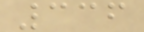336
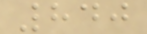840
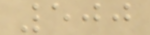500
